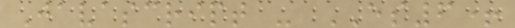Javascript - ES6+
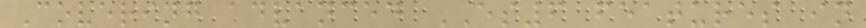Covering advanced ES6 features in
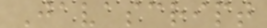Javascript
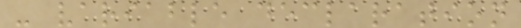- variable declaration
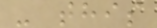- this
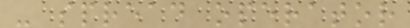- spread operator
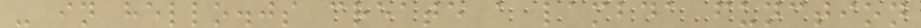- in hello.js create a lambda function
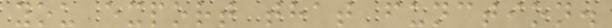you export that function.
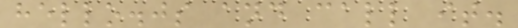hello.js and call it.
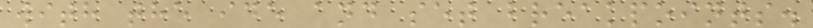with the ide and set breakpoints.
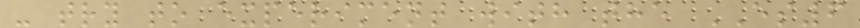- try to experiment with the ES6
